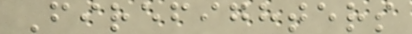Firefighters
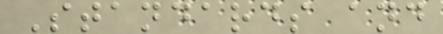Standards and
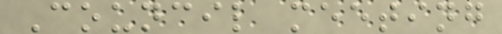Council meeting
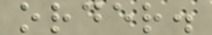order.
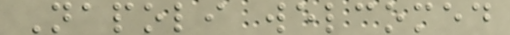Napoli welcomed
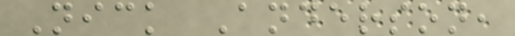Nick Anderson,
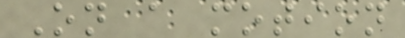On a motion
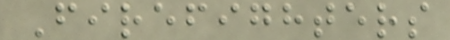Firefighters
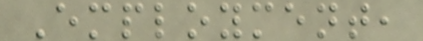Employment,
